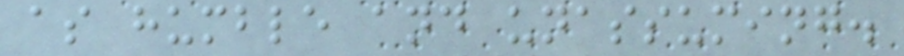as humble and unassuming.
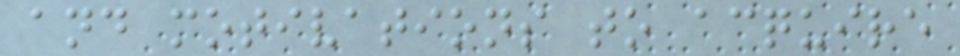and motivations to acquire
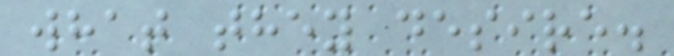what they desire.
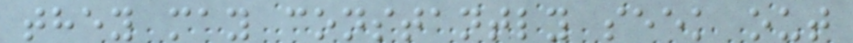they may constantly seek out
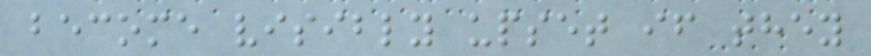become visibly upset if they
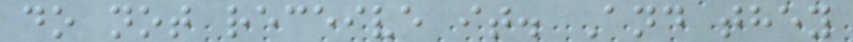do not receive it. And they
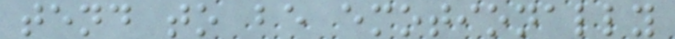tend to be emotionally
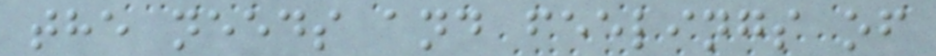the needs and feelings of
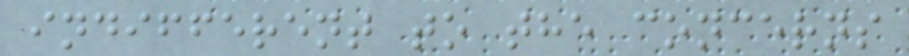indifferent to the concerns
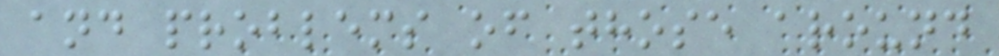and problems of those around
